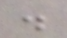.
